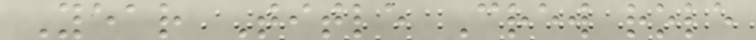Year Title Crew role
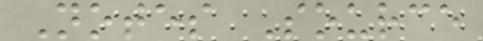Notes Source
